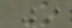O
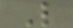L
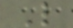L
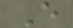E
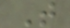T
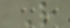R
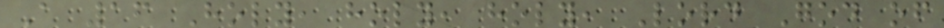A 16 Holy, holy, holy, Lord God of
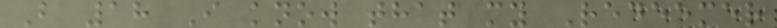B 18 I know that my Redeemer
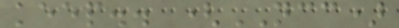keep.. (NCC)
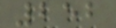252
